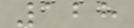128
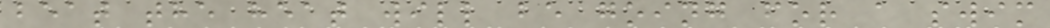beat the heat will be going for a swim
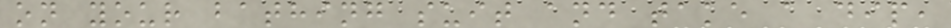on your bathing suit and take a dip,
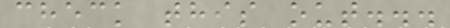check this out...
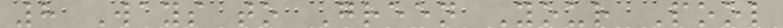8 Ways to Green Your Pool
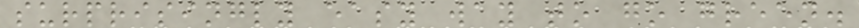surprisingly easy way to go green.
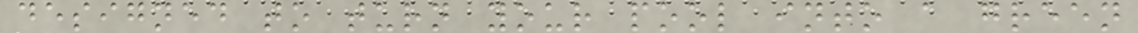designed to turn your pool into a green
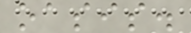oasis.
